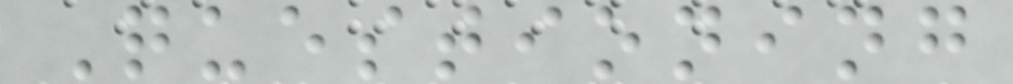Questioning
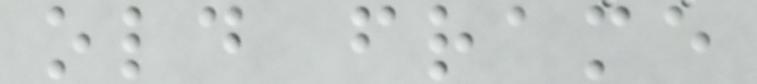old frame
